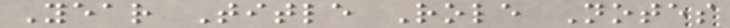Year Title Role Notes
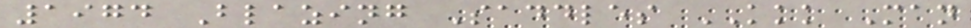1974 Blazing Saddles KKK Man
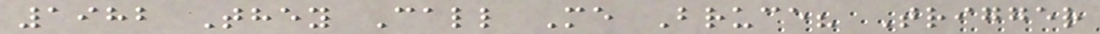1982 They Call Me Bruce? Trigger
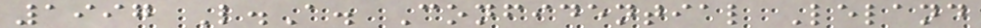1997 L.A. Confidential Leland
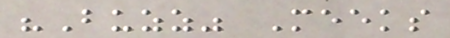"Buzz" Meeks
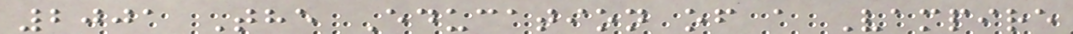2001 The Education of a Vampire
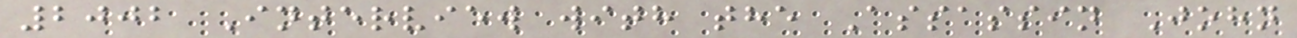2002 Interview with the Assassin John
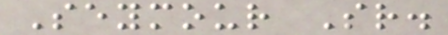Seymour Sr.
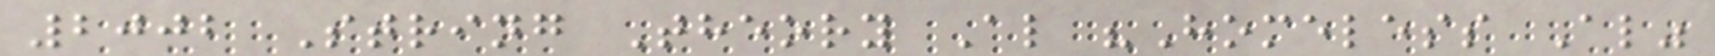2002 String Theory Al "Homeless Al"
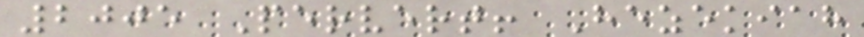2005 Pervert! Hezekiah
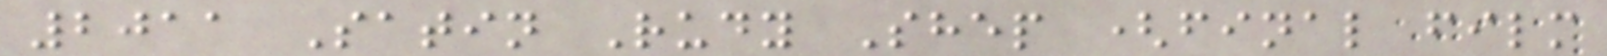2011 Satin Rudy Shep (final film
